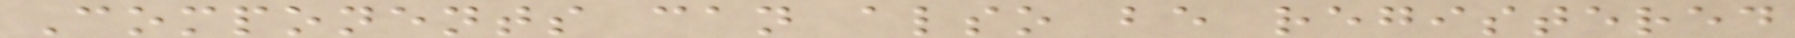Components can also be registered
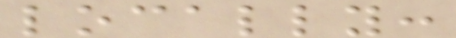locally:
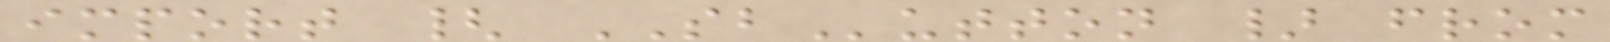import { SButton } from
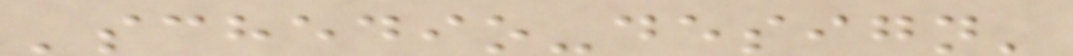'schedio-design'
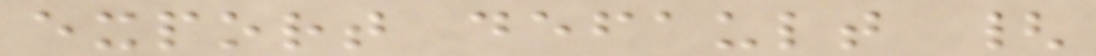export default {
